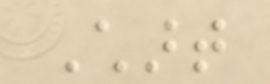Chart
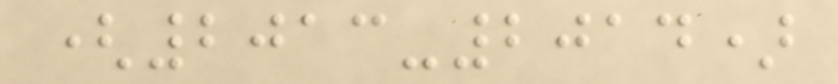(2013-2014)
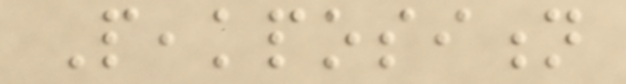Peakposition
